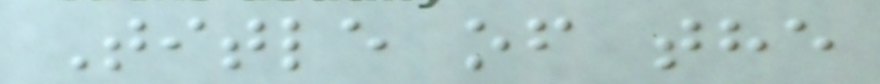Title of the
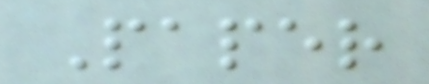Paper
